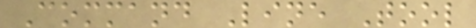Command Line Tool
